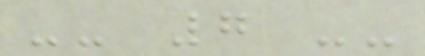-- 7 --
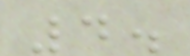4.
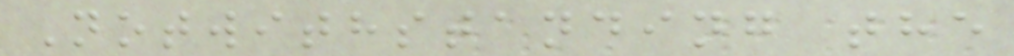Notwithstanding the
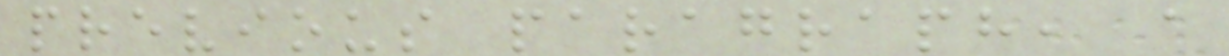previous paragraph, a
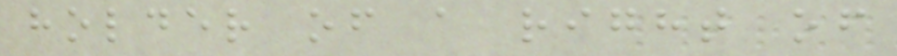holder of a right of
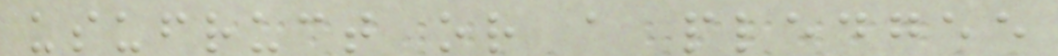usufruct or a pledgee
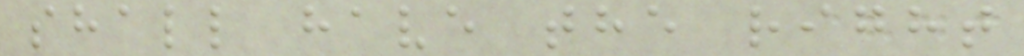shall have the right
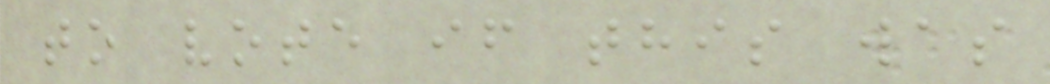to vote if this was
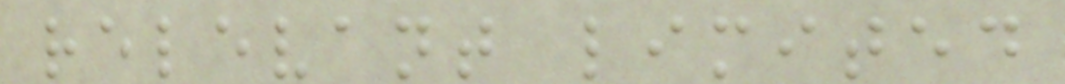relevant limited
